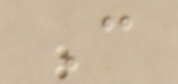C
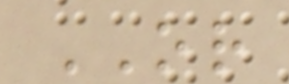OR
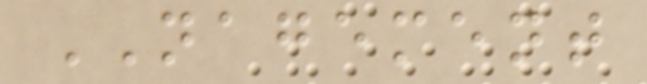NAGEMENT
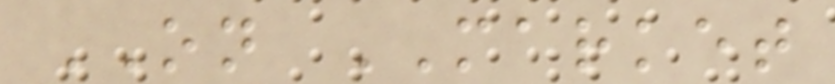ON MARKET
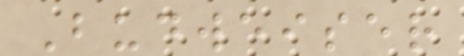Budweiser
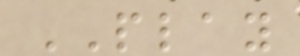PLAY
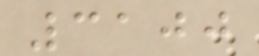3100
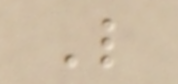L
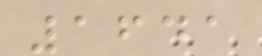1641
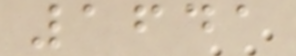1641
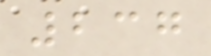237
